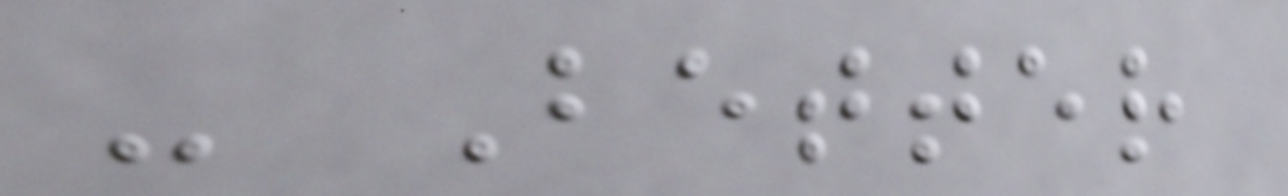- Better
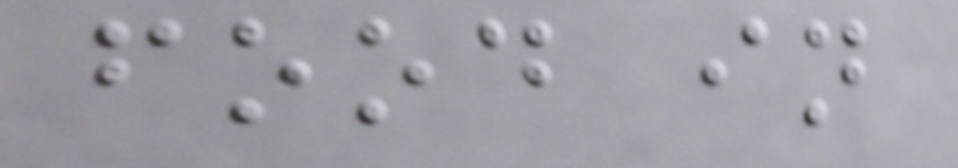food in
